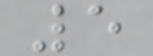5
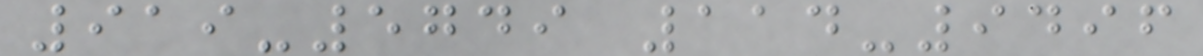919-5749 114-9496
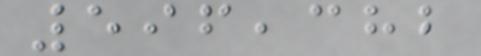596,382
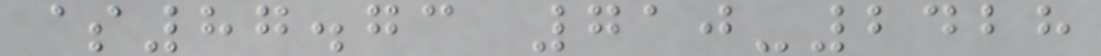$87.73 710-2428
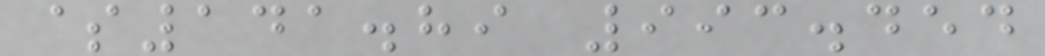$141.89 993.454
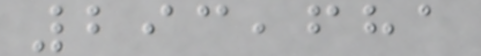293,681
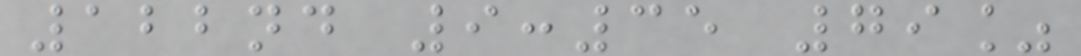122nd 9:35 79%
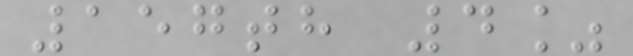157th 4%
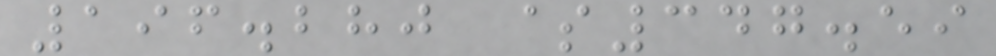196.280 $347.59
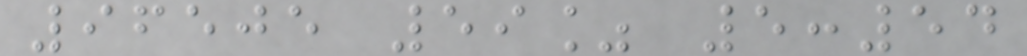96505 59% 5:54
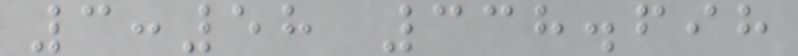3:58 338.698
